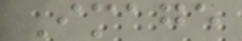Image
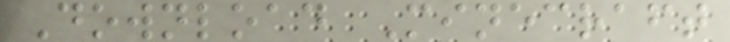Download Minecraft
